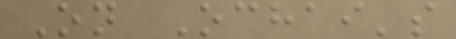On Ochai's
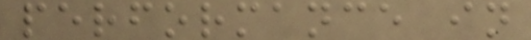performance in
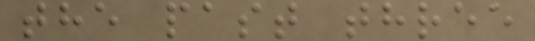the past three
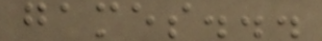games...
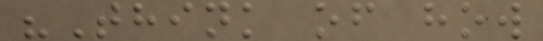"Think of how
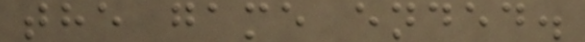the game ended.
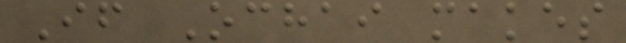If Ochai makes
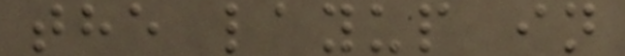the layup in
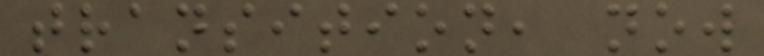transition, now
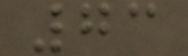73
